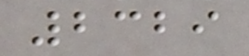2329
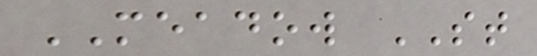MEADOW ST
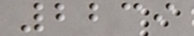2239
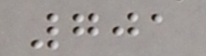701
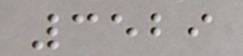3529
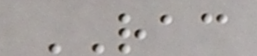RAC
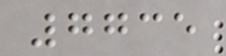7735
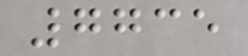7735
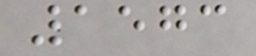1573
